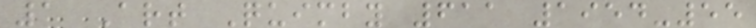1 Art Quimby 611 1954-55
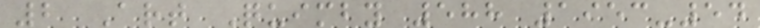2 Art Quimby 588 1953-54
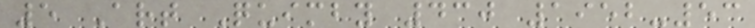5 Art Quimby 430 1952-53
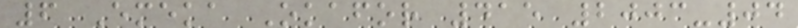6 Emeka Okafor 415 2003-04
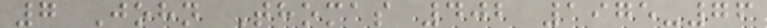7 John Thomas 402 1975-76
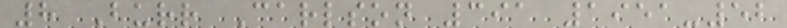8 Burr Carlson 391 1951-52
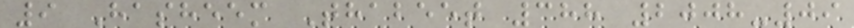9 Hasheem Thabeet 388 2008-09
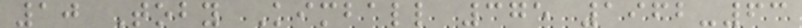10 Toby Kimball 375 1962-63
